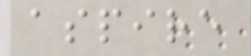aspire
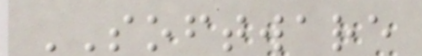SOFTWARE
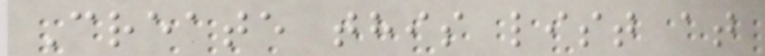Create this list at
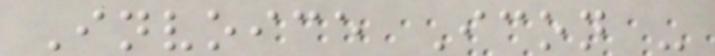Invoice Icon -
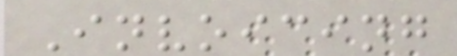Invoicing
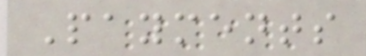Payments
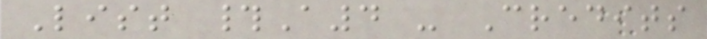List #A4 - Credits
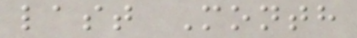last Month
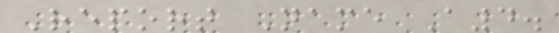Report Name A4.
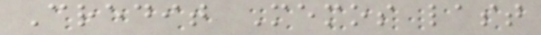Credit Memos last
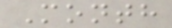Month
